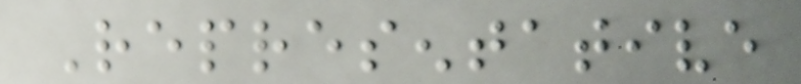Representative
